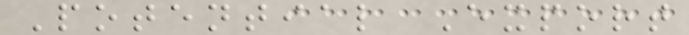Potential Export
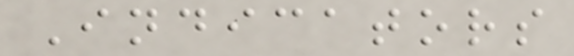Indicators
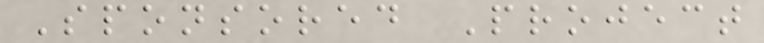Sponsored Project
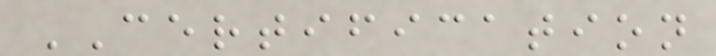CERTIFICATION
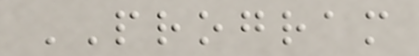PROGRAM
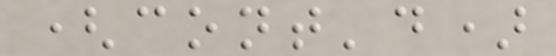(cont'd)
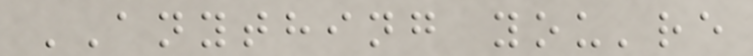ANYTHING you're
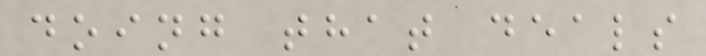doing that deals
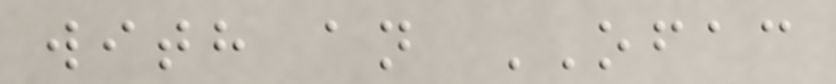with an OFAC
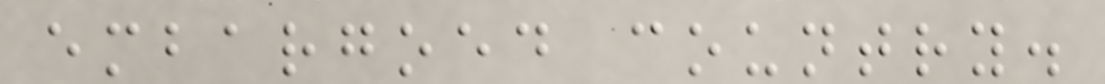embargoed country.
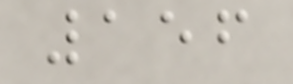156
